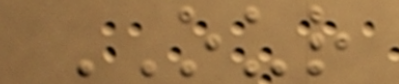OUR
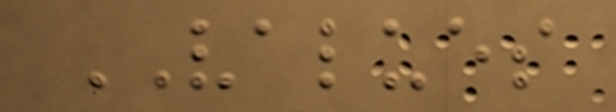VALUES
